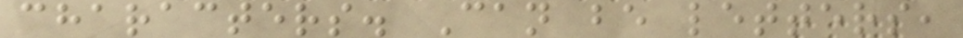characters. Can be letters,
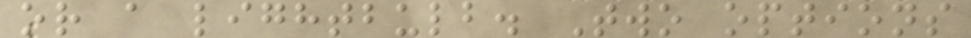or a lightbulb. Two options
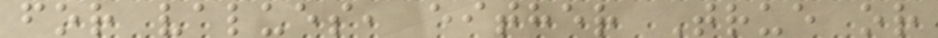for values, either True or
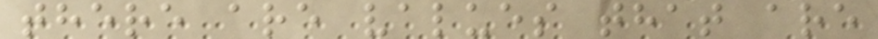there are values that are
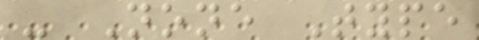- None Type
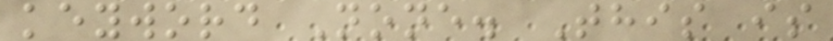keyword None. This is
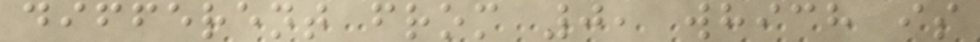different from 0, which is
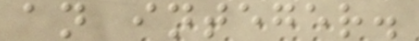an integer.
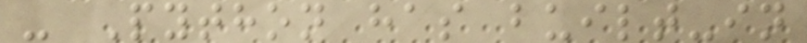- Python has built-in
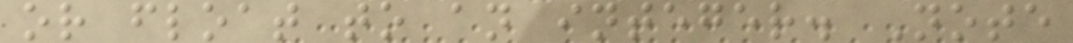or float to an integer. Note
